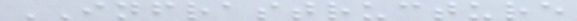INFRASTRUCTURE
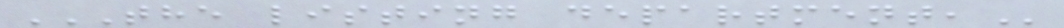THE LISTING DEPARTMENT,
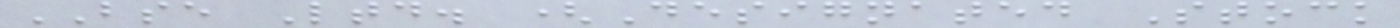BSE Ltd. (Designated Stock
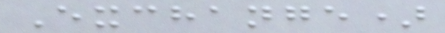Exchange)
